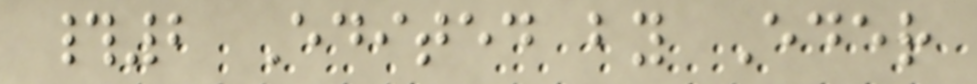#2 Edited by Eder
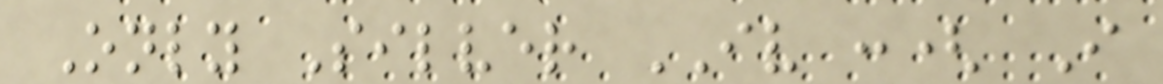Only Silver IV :( I
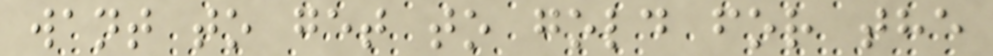want to get to gold for the
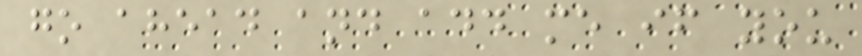go ahead and add me if you
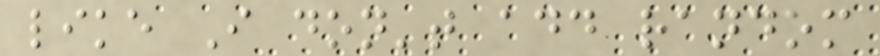like I don't add random
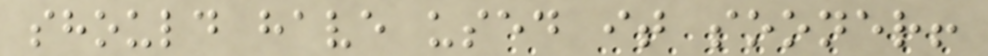should have used it sooner!
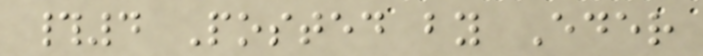#4 Posted by Eder
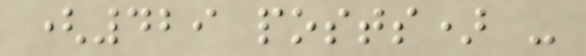(429 posts) -
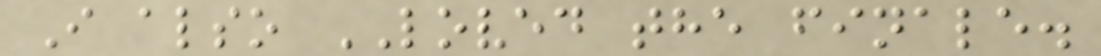I also LOVED the finale.
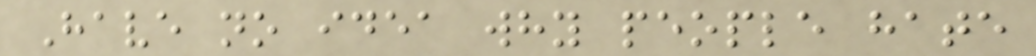Have no idea why people hate
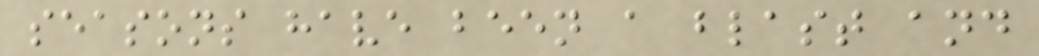seasons have been a blast and
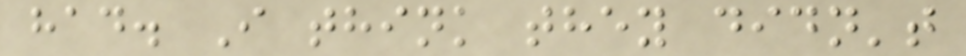had. I think they didn't
